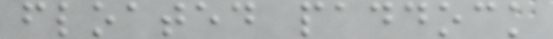floated paddock
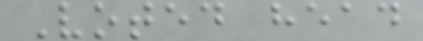Voted head
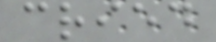cried
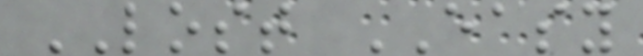LOST EASY
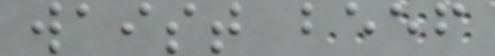waist beef
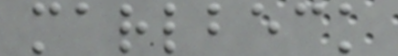marlbeck
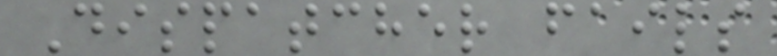Dispatcher fails
